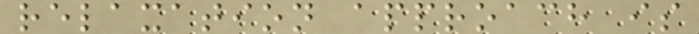relaxation approach is
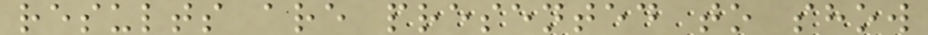results are presented to show
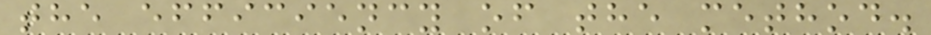the efficiency of the method.
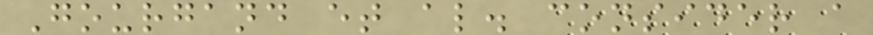Gourgand et al. consider a
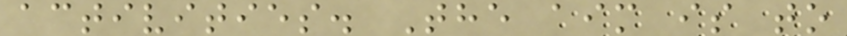activities. The aim is to
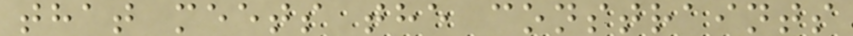that meets the constraints
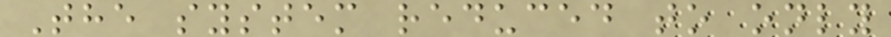The system reduced to only
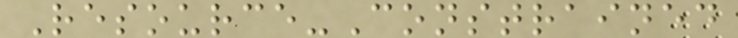Resource-Constrained
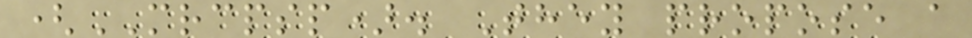(MRCPSP). They propose a
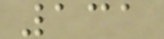131
